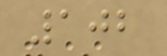102
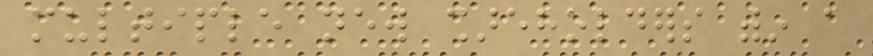multiple new shareholders within a
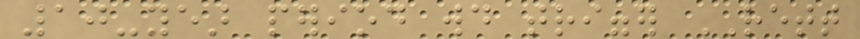10-year period would trigger RETT
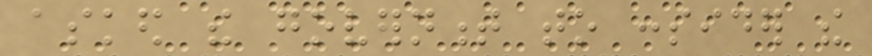asked the government to consider the
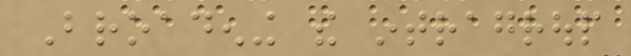Broadening the intragroup
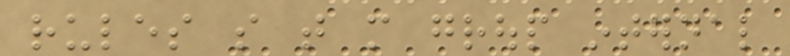rules so that more group internal
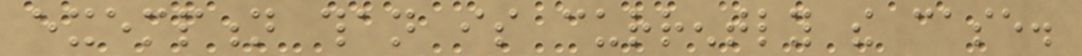exemption than is currently the case.
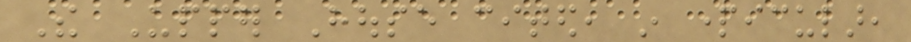The Upper House cited, in particular,
